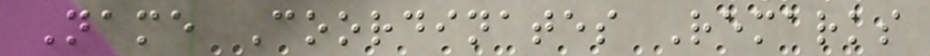Name Coordinates Remarks
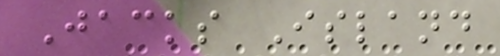Jacks Island
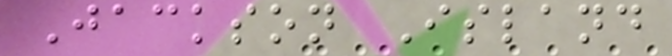Jackson Island
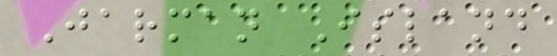Jarman Island
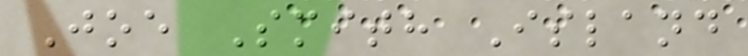Joe Smith Island
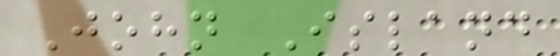John Island
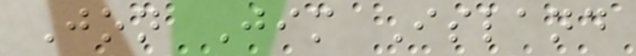Jon Jim Island
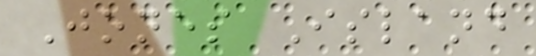Jones Island
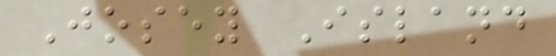Josey Island
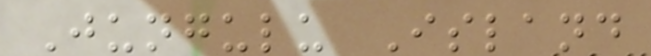Jungulu Island
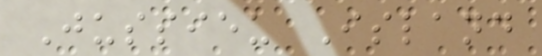Jussieu Island
